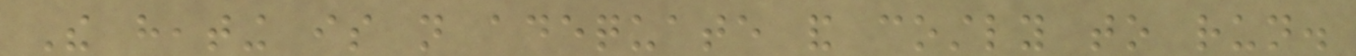The heating is not adequate and costly to run.
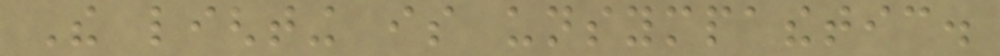The lighting is unsympathetic.
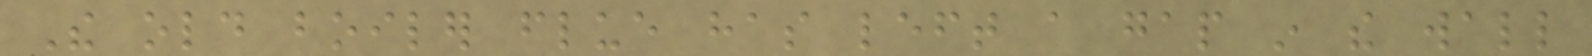The old boiler flue has left a gap in the wall
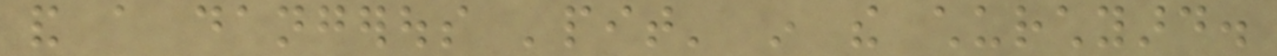and a dangerous 'pit' in the churchyard.
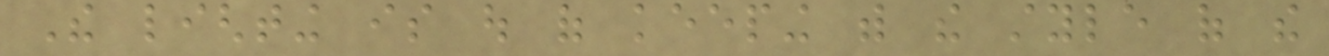The lighting is out of keeping with the style of the
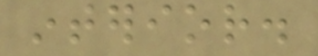interior.
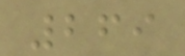269
